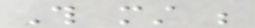This must be
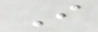I
